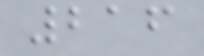216
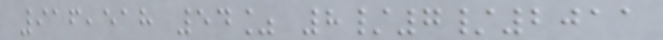916,518 54% 8/7/2011
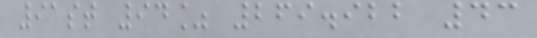91st 94% 269.922 43
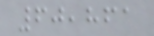60,861
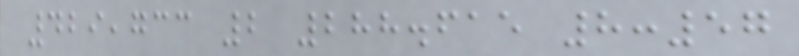429,733 2 288.615 8:57
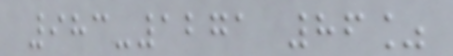983-1271 86%
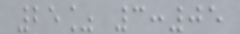25% 3:05
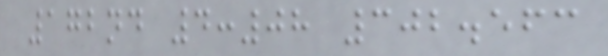172nd 4:08 302.563
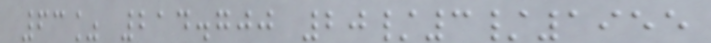63% 214.700 20/3/1955
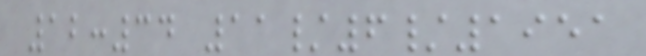12:34 11/6/1951
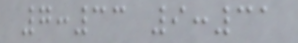7:33 9:31
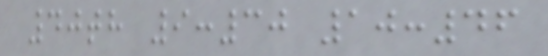40th 9:30 10:46
